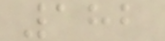182
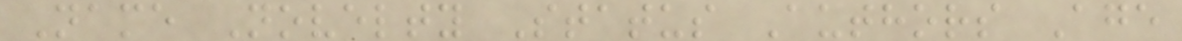Name Novelty Status Authors Age
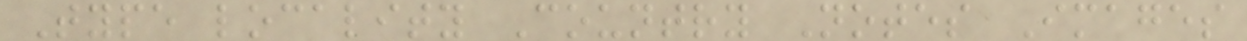Type locality Country Notes Images
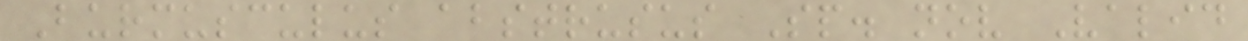Burmusculus abstrusus Sp. nov Valid
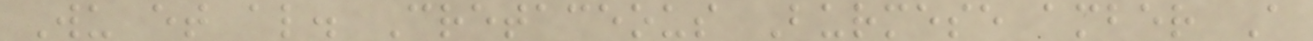Wu et al. Cretaceous Burmese amber A
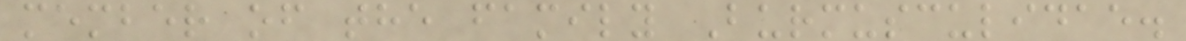member of the family Burmusculidae.
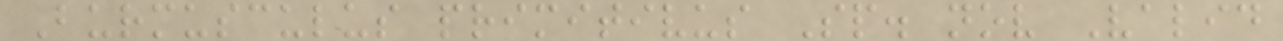Burmusculus primitivus Sp. nov Valid
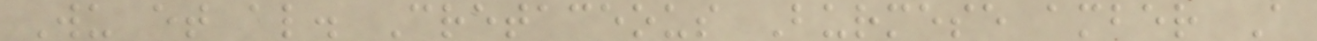Wu et al. Cretaceous Burmese amber A
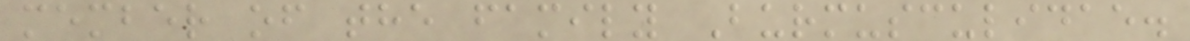member of the family Burmusculidae.
